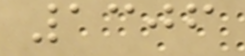1306
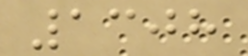1308
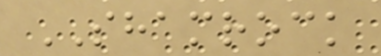SHAMROCK
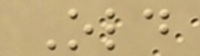Old
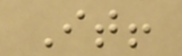It!
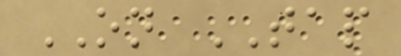ON TAP
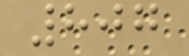807
